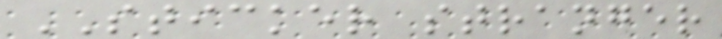STICKER stranger
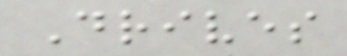Drives
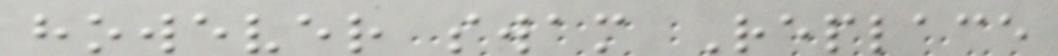however swam Replace
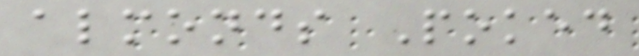almonds Poked
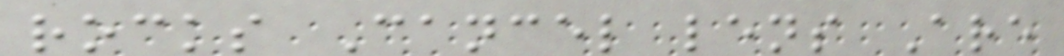rocks Cancel lens Are
